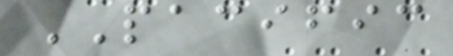PACIFIC
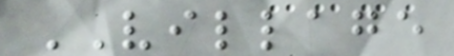VILLAGE
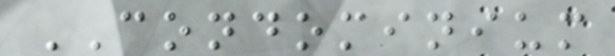CONDOMINIUM
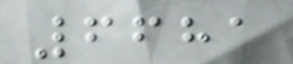6681
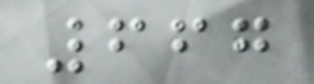667
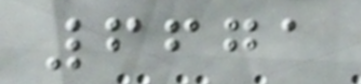6671
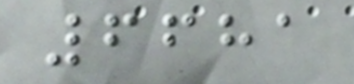6681
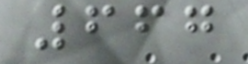667
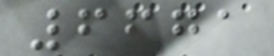6671
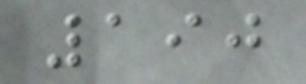190
